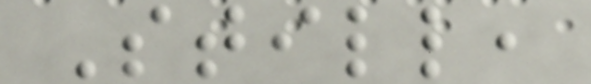Still,
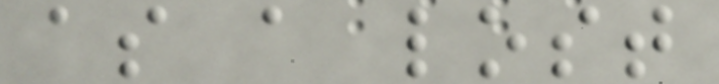as a lost
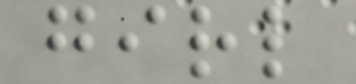girl
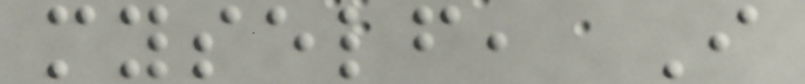myself, I
